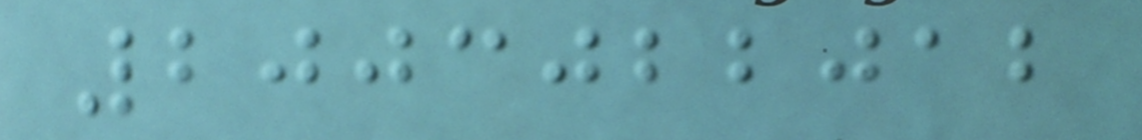2003022012
